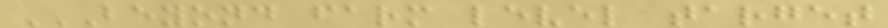BEYOND FARM LEVEL TARGET
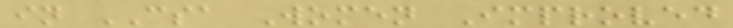in CSA Women Improved
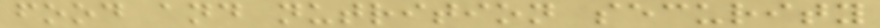food and nutrition security
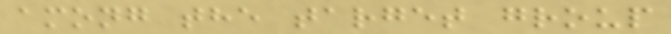among the target group
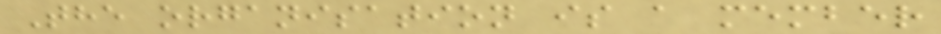The organisation is a member
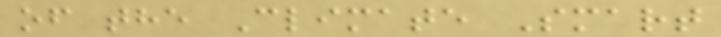of the Climate Smart
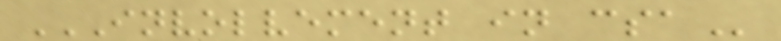INVOLVEMENT IN CSA
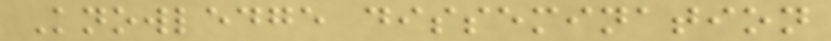Knowledge dissemination
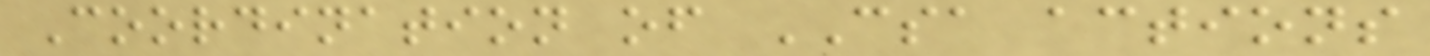Coordination of CSA actions
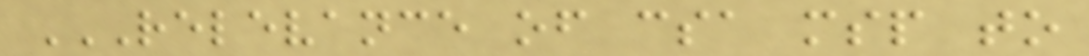RELEVANCE OF CSA MSP TO
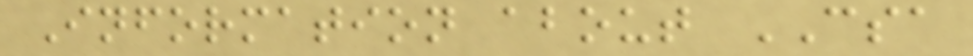Information about CSA
